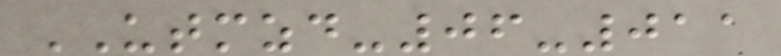UTMZD-06-011
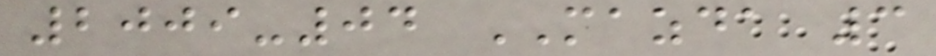2009-04 MAZDA 3
